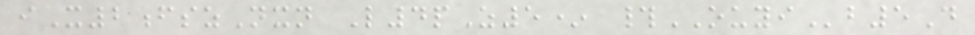iX2fszNxn L4pZ5* #OUYIb5D
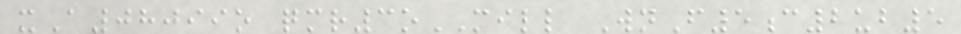xA08099o qmr3oMILL WnF5c2ub5
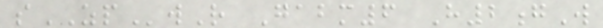sZPwR Gabm6 H2gW
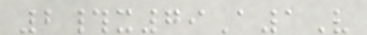2#x79A1V
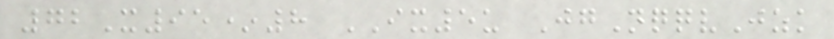72X95*8 IX5u JgNqqvJzk
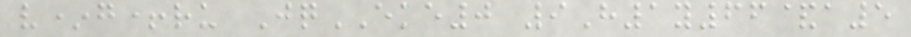v*g+ru JqEKE0 9H1y66&a5
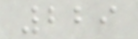229
